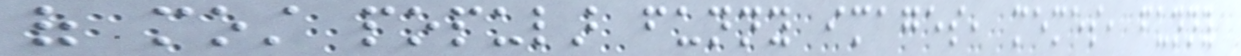of most popular funny images, memes, funny
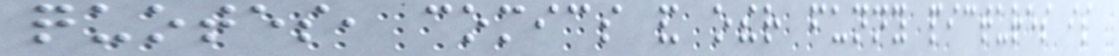quotes, comics and other funny pictures is
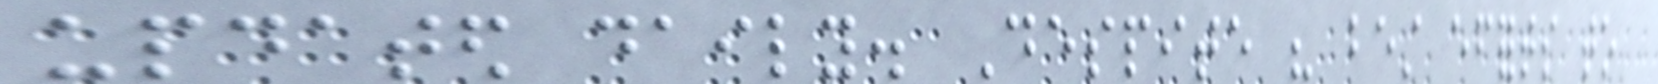updated daily. Despite his best efforts to
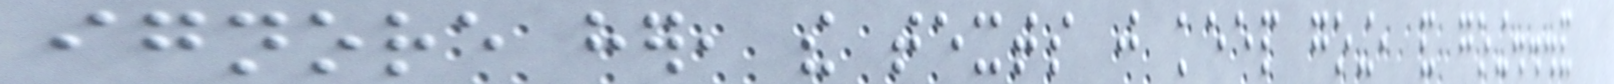ignore her, the texts just keep going, and going...and
